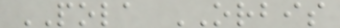POLA ORBIS
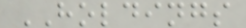HOLDINGS
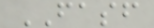FASF
